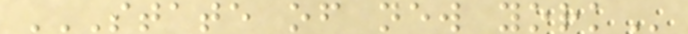STATE OF NEW YORK
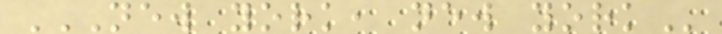NEW YORK, NEW YORK
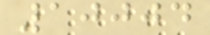10004
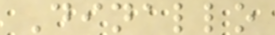Dinallo
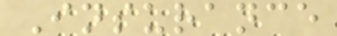Insurance
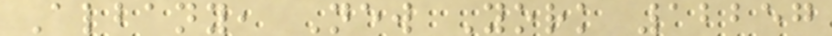Albany, New York 12257
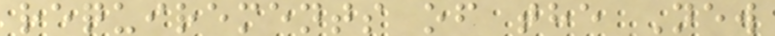requirements of the New
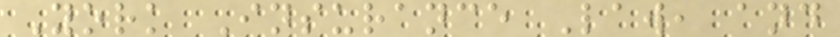York Insurance Law, and
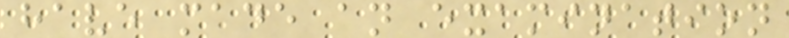have made an examination
